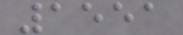1551
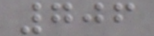706
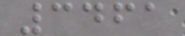3461
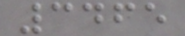3465
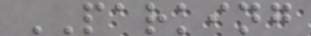PARKING
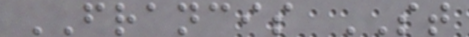FRANCIS ST
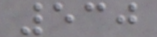530
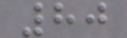80
